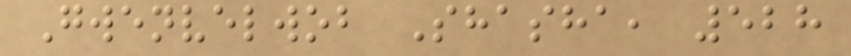Gwenvelwob Shasha, 528
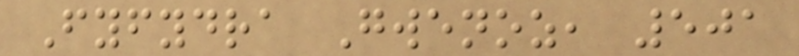Fyfydra Gwenoz, 501
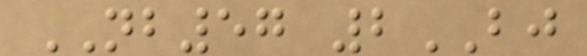NB57 2BJ
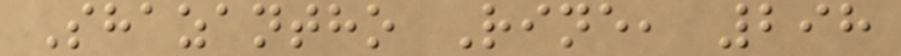Shazantho Rine, 298
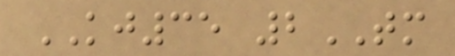KJ35 2TM
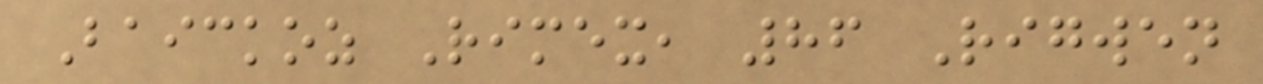Baickoz Rimex, 86 Rigwen
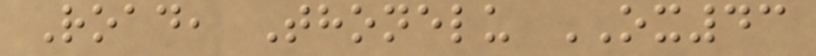Road, Thonelu OX43
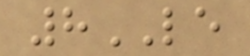8LE
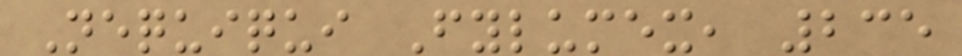Nequiqui Fylumex, 235
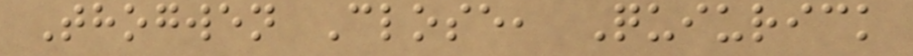Thogwen Close, Quiurick
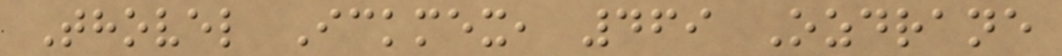Thovel Ickmex, 469 Ozdrane
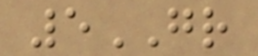5GR
